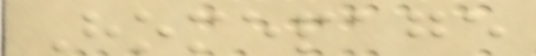Homepage
